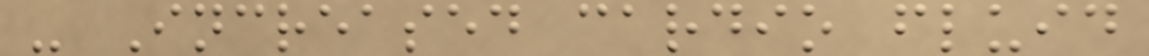- Increased cardio fluid
